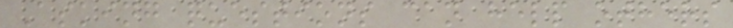Asking questions can help others
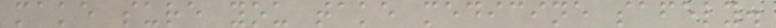make sure you take medicine safely.
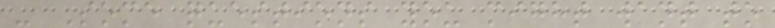- Some questions you might want to
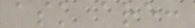ask are:
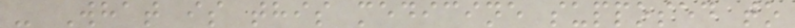- What is this medicine supposed to
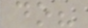do?
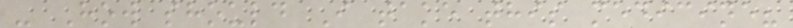- How should I take this medicine?
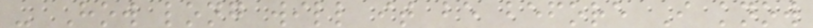- How long will it be before I know
